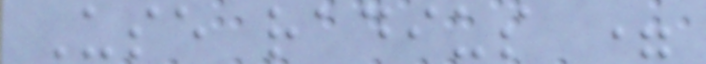Use radius =
